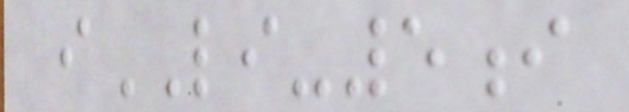iLI-5i
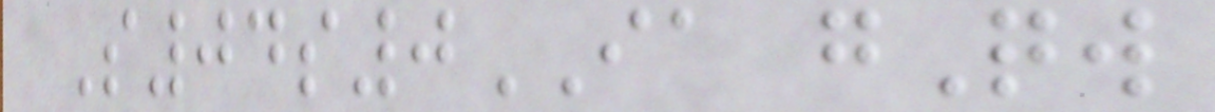S04s0IA gQw
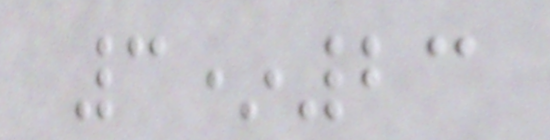3*23
